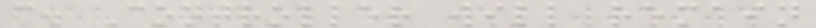c. Controller will remain
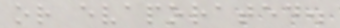or evaporated.
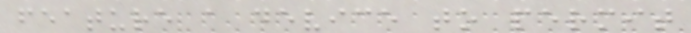feature a device to permit
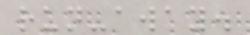run-away.
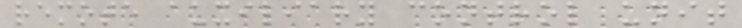remote auxiliary control unit
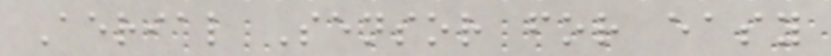Aerial Sensor for easy
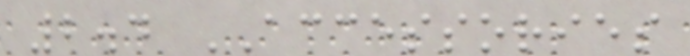2.4 ACCESSORIES
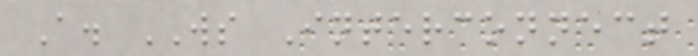A. WS Interconnect
